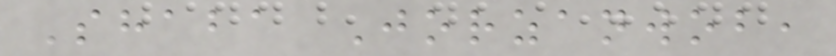Shaba Jorzanwob,
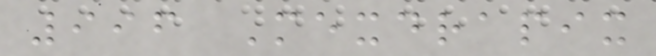996 Mexdrapix
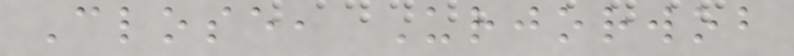Close, Urjorwob
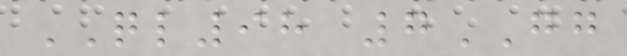QL98 7GG
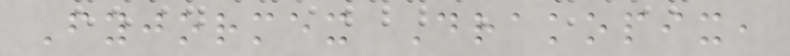Fyjormex Drakopix,
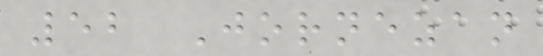52 Jornezan
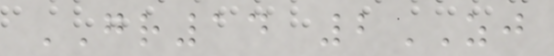GR14 2ZJ
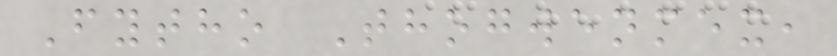Fytho Thogwenmex,
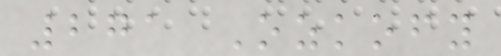271 Ozkofy
